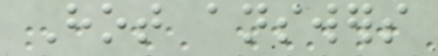Hot answers
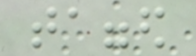tagged
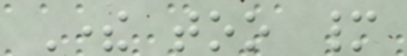There too many
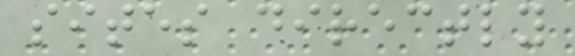sites directly
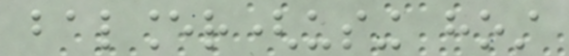balancer(using host
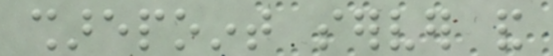sharepoint server and
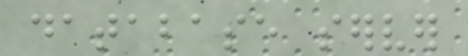database server
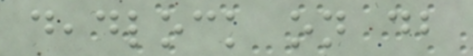deadlock on db
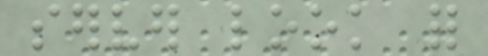server look for
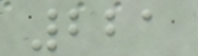221
